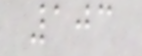103
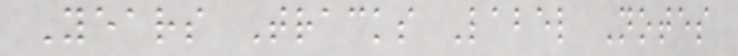Years Tracks Label Notes
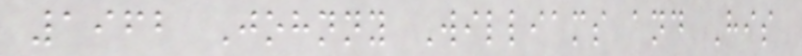1962 Johnny Williams and His
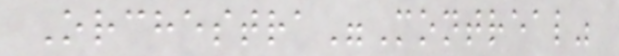Orchestra"Montreal"
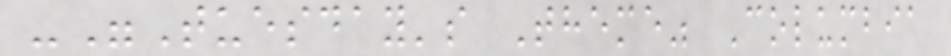-"Tuesday's Theme" Columbia
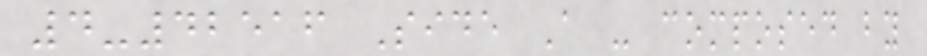4-42516 Side A - composed by
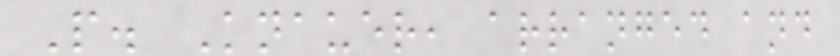P. Knauer, arranged and
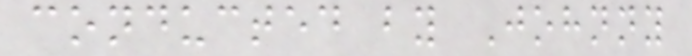conducted by Johnny
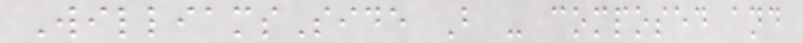WilliamsSide B - composed and
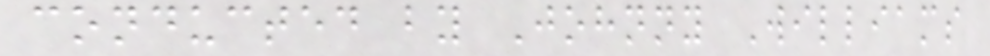conducted by Johnny Williams
